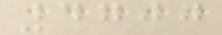4700
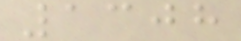1308
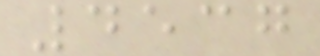4537
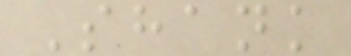Shank
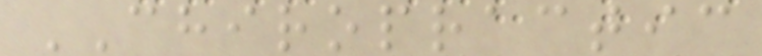CHIROPRACTIC
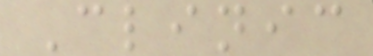Clinic
